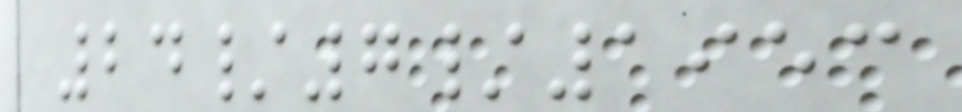24/7/1953
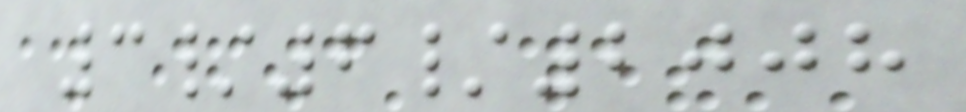3/6/2008
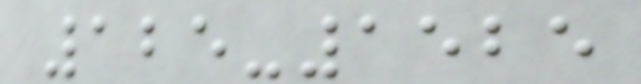125-1525
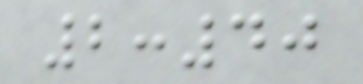2:40
